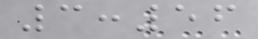3:56
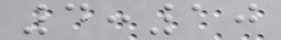4:10
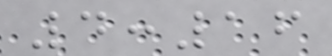4:16
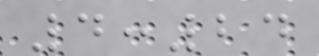4:24
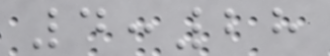4:28
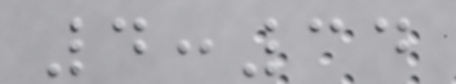4:34
